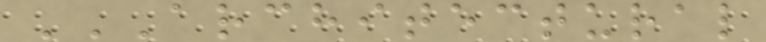ARCHITECTURAL
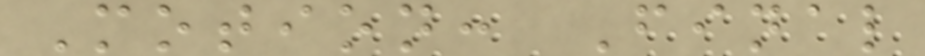Motion: Final
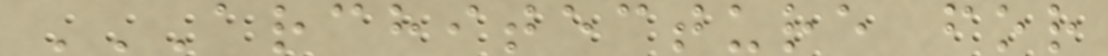ARCHITECTURE FOR
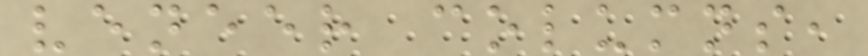veneer columns,
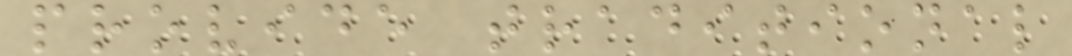provide traditional
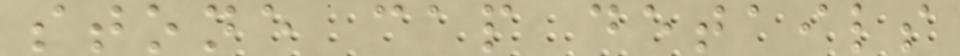stone cap details
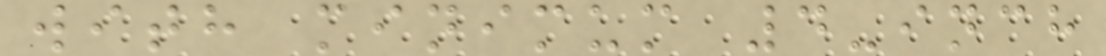with minimum 4-inch
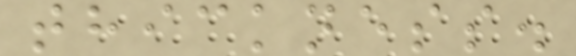thickness.
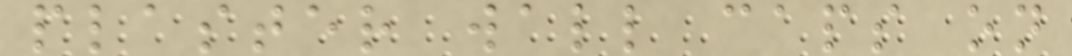plaster wall caps on
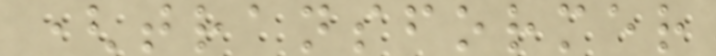(transformer
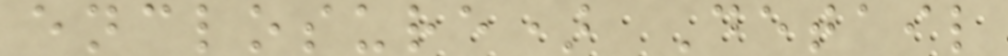enclosure) Detail
